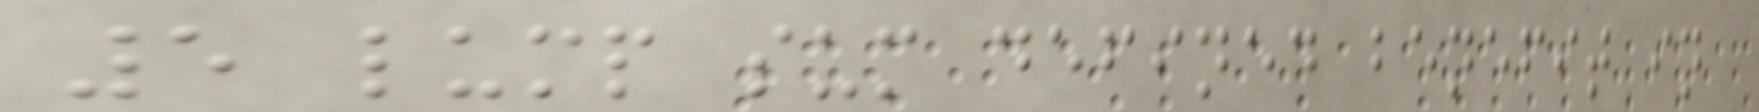5 lump sum defined benefit in
